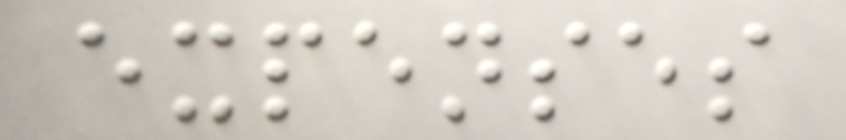expenses
